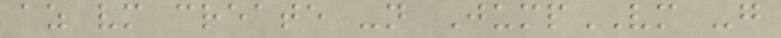az vm create -n JumpVM -g
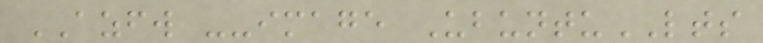AZFW --image UbuntuLTS
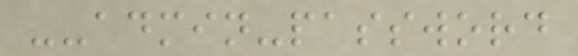--admin-password
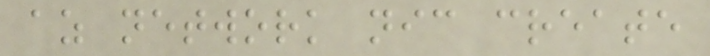az network nic create
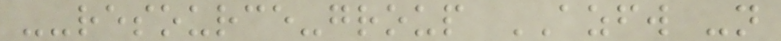--resource-group AZFW -n
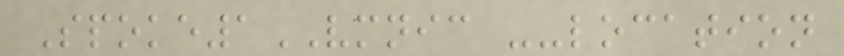Spoke1VMNIC --location
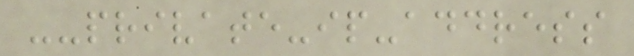--private-ip-address
